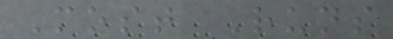Most Runs
